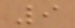9
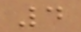4
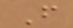F
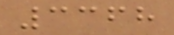3368
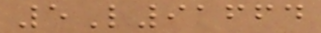5L91664
